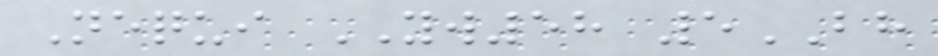Nequi YW58 5BH
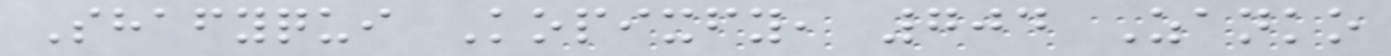Shafyqui Kopixfy, 704 Zanko
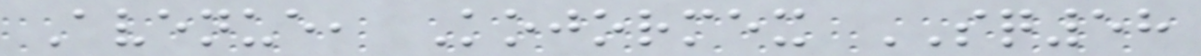Avenue, Kojormex SQ58
